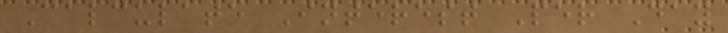Calculate Interest Per Day
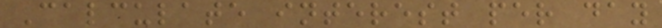Calculate interest per day
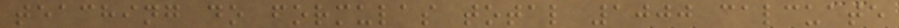teaching do formulas total 1000 calcuate
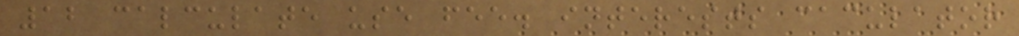12 calculate use fee. interests caculator
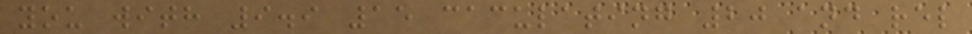you with 9.9 15 caculating 20 and rel
